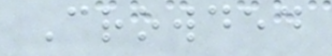Crowded
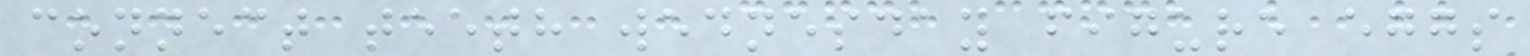connect teeth wednesday figure eggs
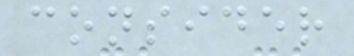consider
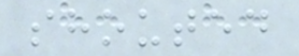shouted
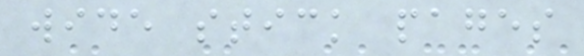wide stick pages
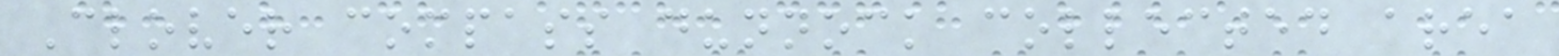Clover compass dunnock collected area
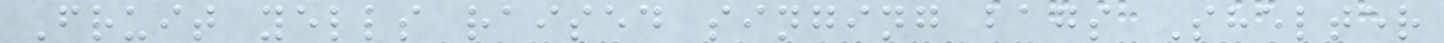Fruit yells raised singing bags Shelter
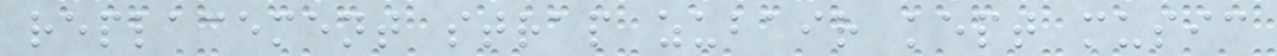replacement strap zubair kept music
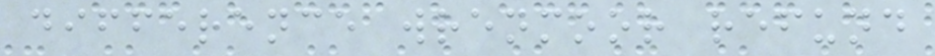difference wrenmoor refund
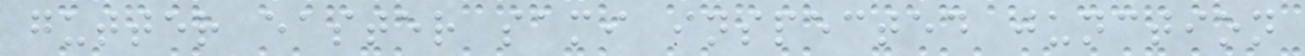gutter easter sami inspected junction
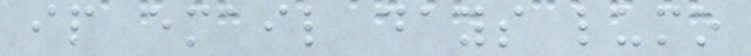ip email days lumo
